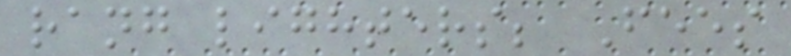rang lighters; Fees
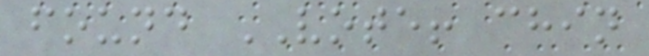found VOTE! chin
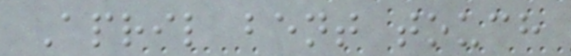April bent touch
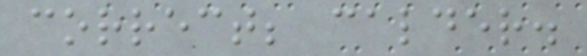correct; calder.
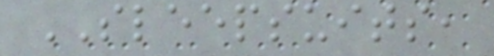SLEEPSUITS,
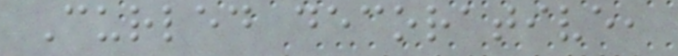Curled decorative,
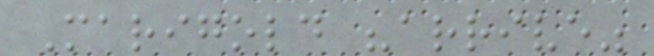Marigold "arrive"
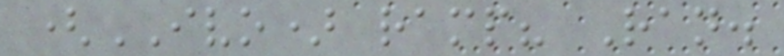(IVO) ramp? Ran.
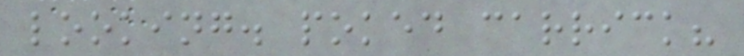looking. poked carrick?
